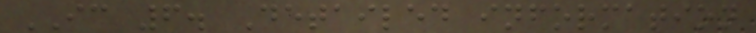IC 6. Detailed information
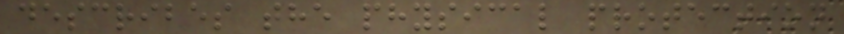describes the physical protection
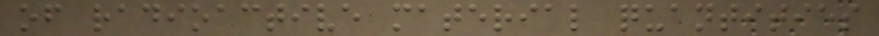of radioactive material quantities
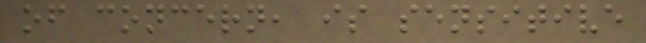of concern, is sensitive
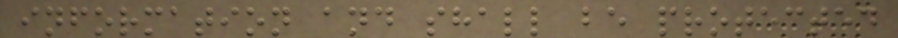information and shall be protected
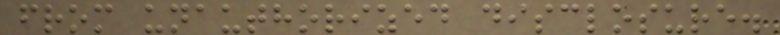from unauthorized disclosure.
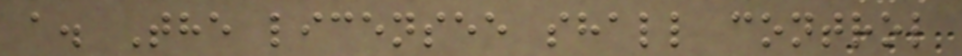a. The licensee shall control
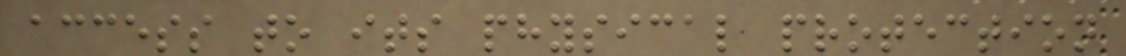access to its physical protection
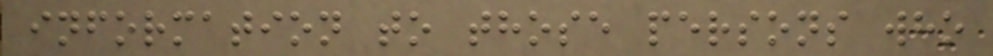information to those persons who
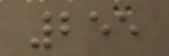255
